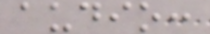audio:
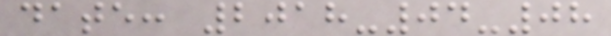date: 2018-04-08
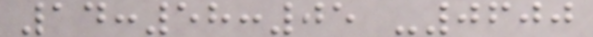14:58:05 -0600
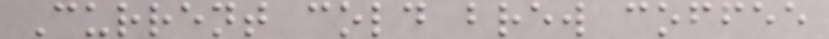Current cold brew coffee
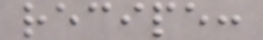recipe:
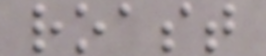roast
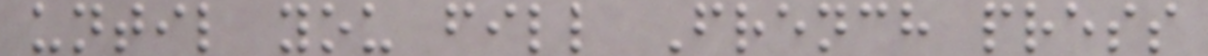until you fill French press
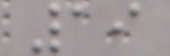19
